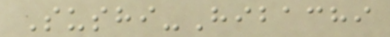Sushi-Hibachi
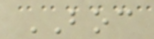BOC
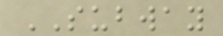SUBWAY
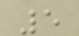5
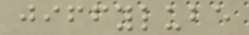jiffylube
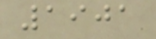1901
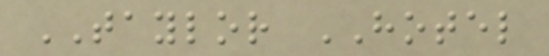TAYLOR HOTEL
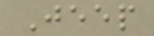Jeep
